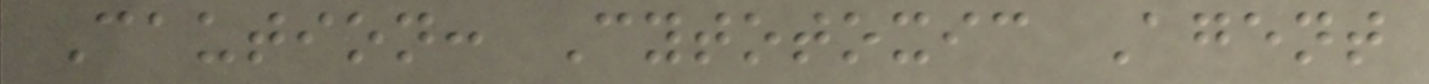Caution: Cytotoxic Agent
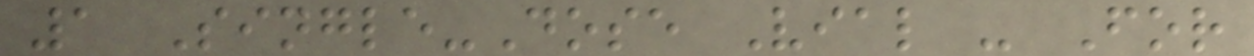1 Single-Dose Vial - For
